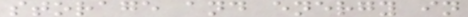storage and energy in
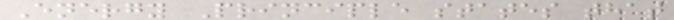Energy Principle states that
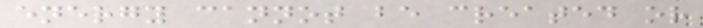energy cannot be created or
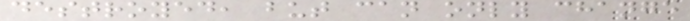destroyed, but can only change
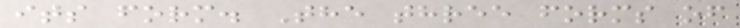its form. The three forms of
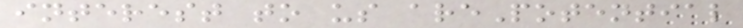interest to us arePotential
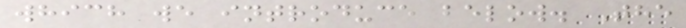which we introduce below. The
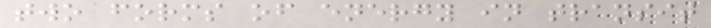two forms of energy in transit
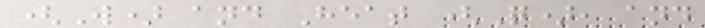(W) and Heat (Q), and
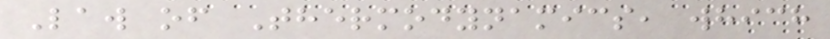Law of Thermodynamics, which
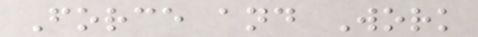Force and Work
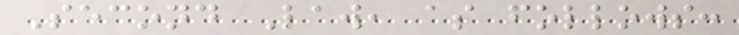Second Law, as follows:
